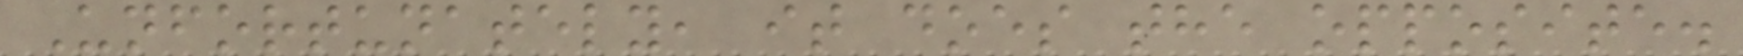Unfortunately, it does the opposite.
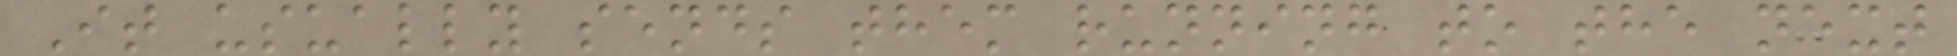It usually sends them running to the next
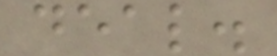deal.
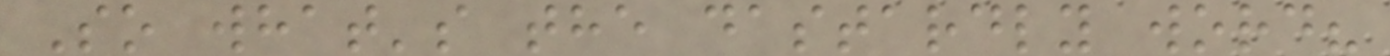So what's the dastardly word?
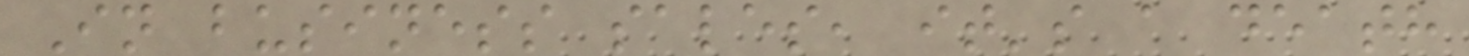In business sales, it's a death
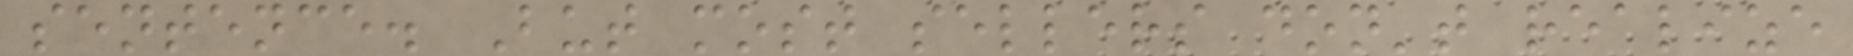sentence. But most sellers don't realize
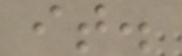it.
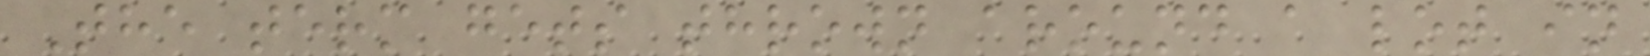The term gets thrown around a lot in
